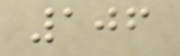106
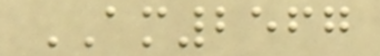AM2567
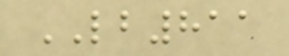LB811
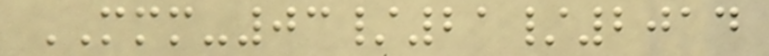MMM-03/21/2014
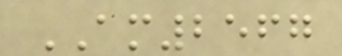AM2567
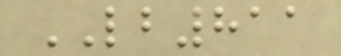LB811
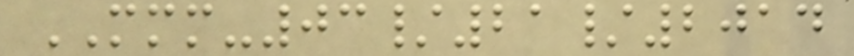MMM-03/21/2014
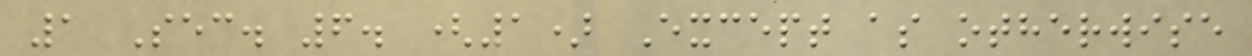1 Sec. 6. (1) Except as otherwise
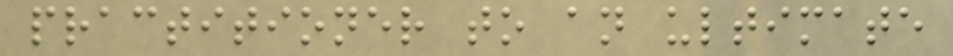practitioner to an ultimate
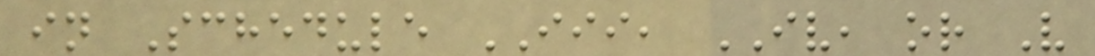in Schedule III, IV, or V
